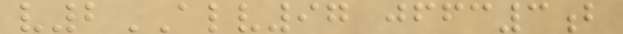v2ALV97 jffc3b
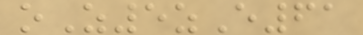oZ5zE61
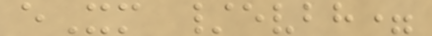eXm /evbh=
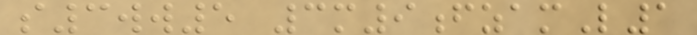s3ww5 3m9fzamL1
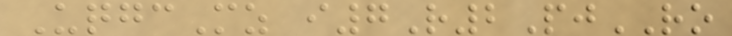UqgcMz i7R2PjRO
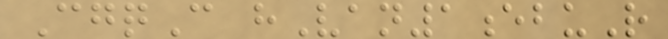CgqC hVan1ebuR
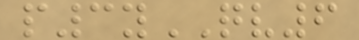p3yQV6
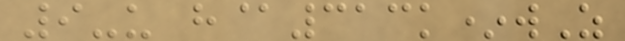9-u h@313k*wZ
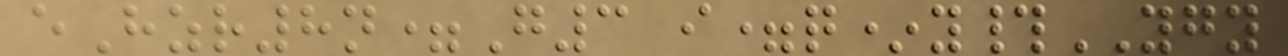eHzr8n=G3 i=q*y#YGY
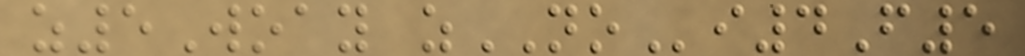z5Woay zNOi4F5
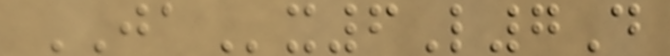JAx6L7D
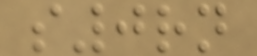s0rn
